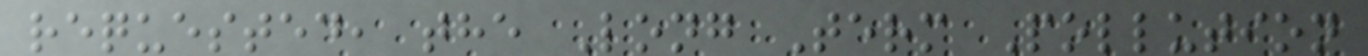requested, the Long Term Pollution
